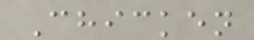Chicken
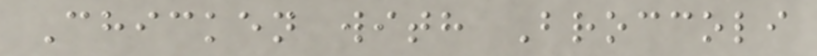Chicken with Broccoli
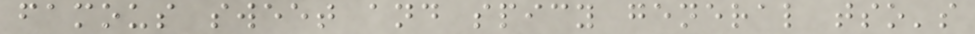famous sweet and spicy general tso's
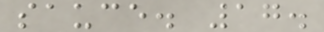sauce. 17.
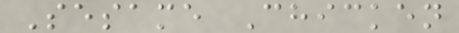Sesame Chicken
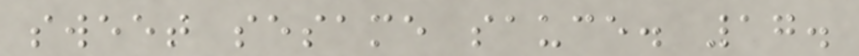sweet sesame sauce. 17.
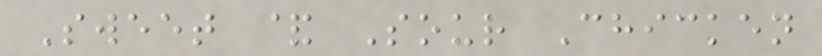Sweet & Sour Chicken
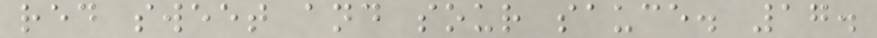red sweet and sour sauce. 17.
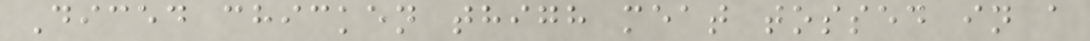Diced chicken thigh meat tossed in a
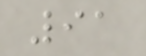91
